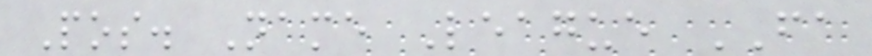Pos. Name League FA
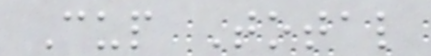Cup Total
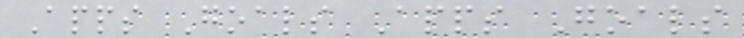Apps Goals Apps Goals
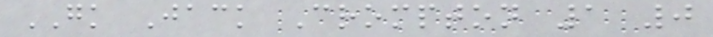GK Jack Crompton 1 0
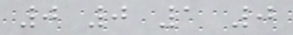0 0 1 0
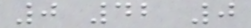0 42 0
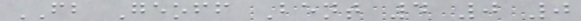FB Geoff Bent 4 0 0
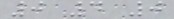0 4 0
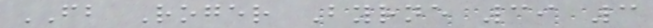FB Roger Byrne 39 3
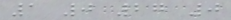1 0 27 0
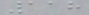118
